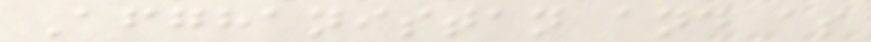Afghanistan and as
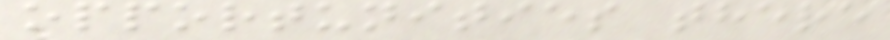opportunities there
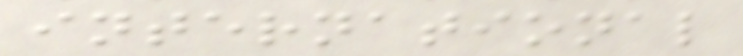international
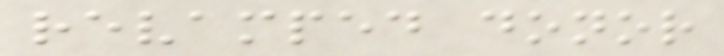revamped donor
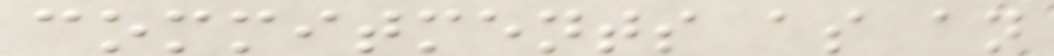commitments as an
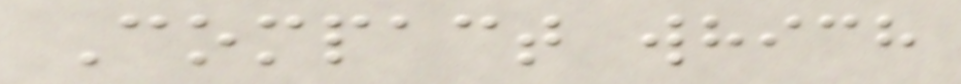Compact which
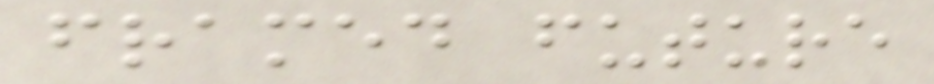framed future
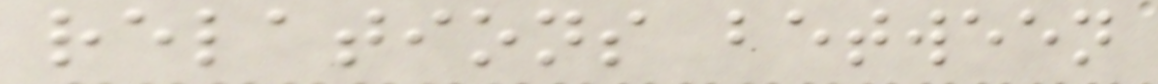relations between
